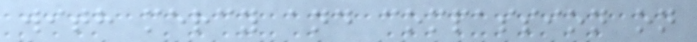with mercy and compassion on
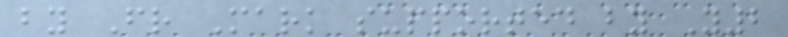by Fr Mark supported by Y2
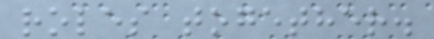roles together.
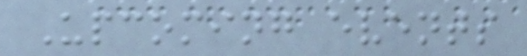Upcoming events
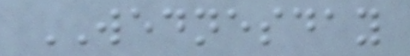WEDNESDAY
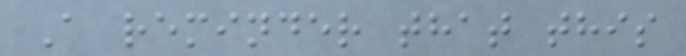A reminder that this
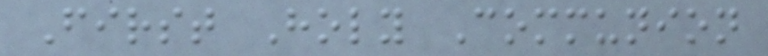First Holy Communion
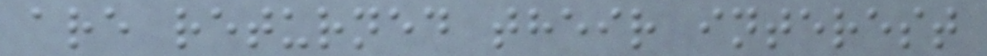are returned their interest
